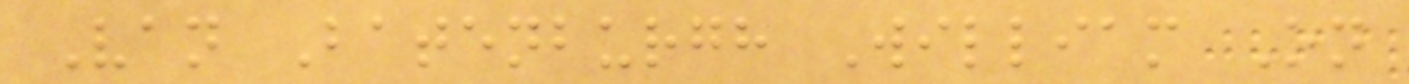Van Batenburgh William On
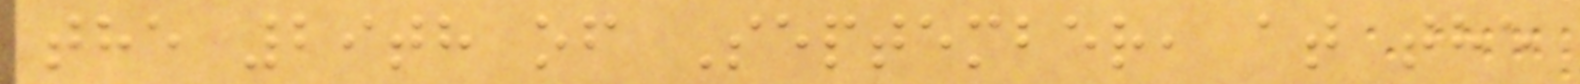the 29th of September, at the
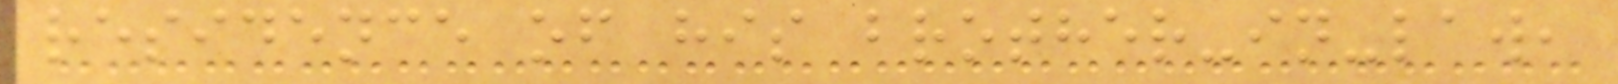residence of his brother-in-law,
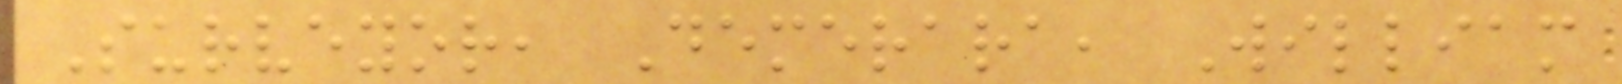Surveyor, Demerara, William
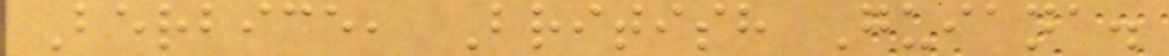Berbice, British Guiana.
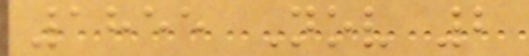1855 Nov 2
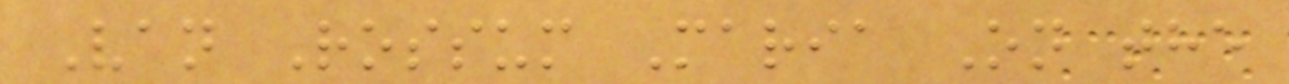Van Rossum Maria On the
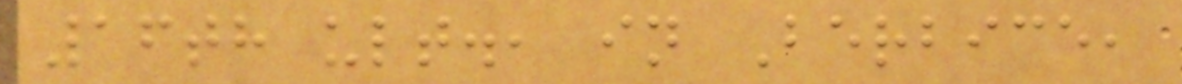16th ult., in Berbice,
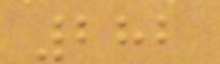282
